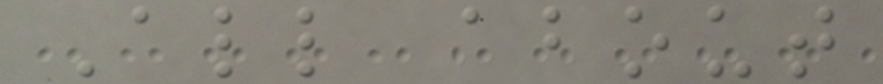All about
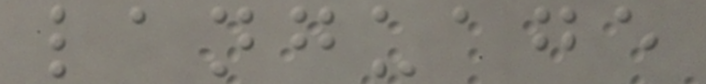language
